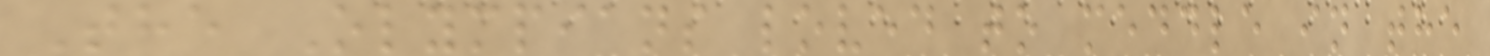The Olympians loved to meddle in the
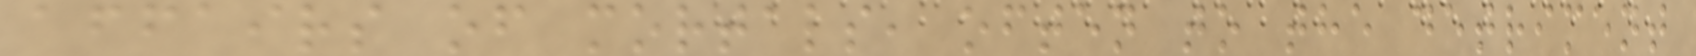affairs of mortals, often to the detriment
